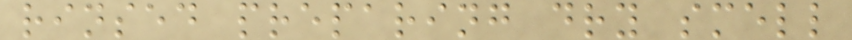rinsed preparing dry smell
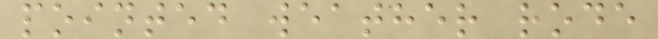pointed weather rode
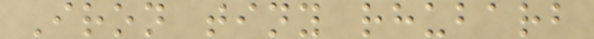Iron tiny rhubarb
